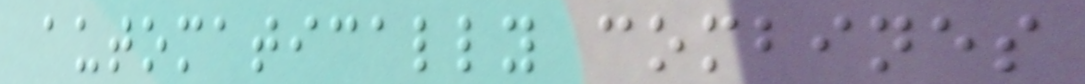automatically combines
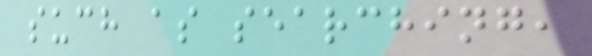such as searching,
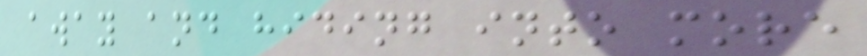away and hiding into more
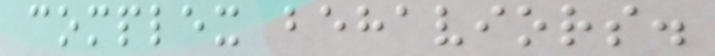complex behaviors.
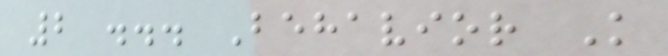2 ... Behavior K
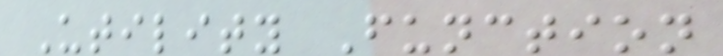Utility Function
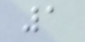1
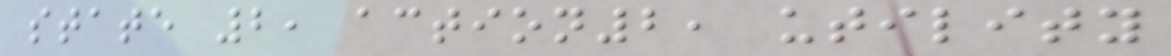state 2, action2, utility
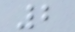2
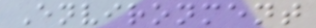Environment
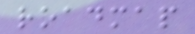roadmap
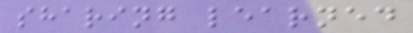sharing learned
